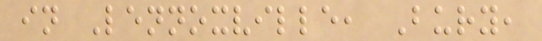in Lennoxville, Bury,
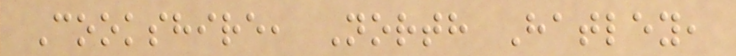Cookshire, North Hatley,
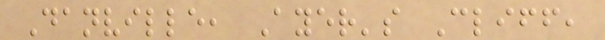Danville, Ayer's Cliff,
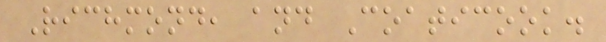Richmond, and Coaticook.
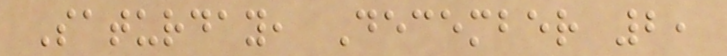Saturday, December 2,
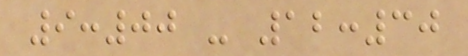9:00 - 12:30
